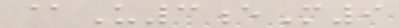@U3eM9
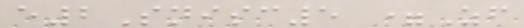e2Snisc5 =Zf
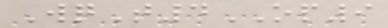WqT4OP9
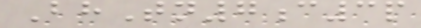BhTn7c3p
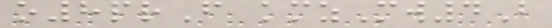o8prF kmzMw4B
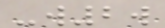-w2w
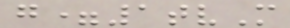g=1tvM
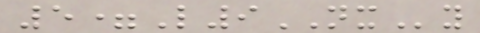5=L9NXy
